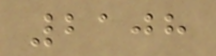2108
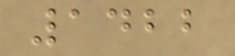1422
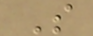S
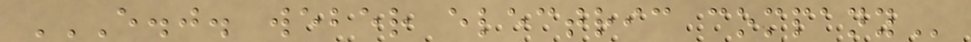E.J. WEBER ELECTRIC COMPANY
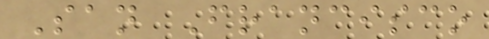San Francisco
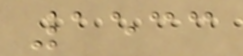1533
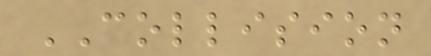COLLISION
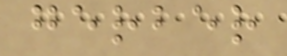gerber
